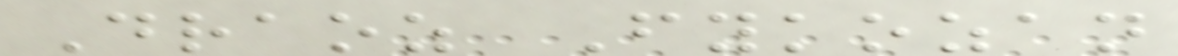Draoz Fykozan
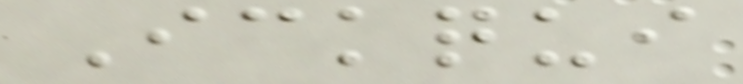Ickqui
